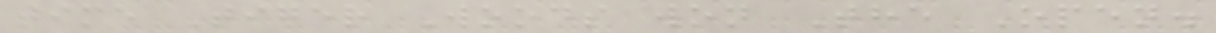time Tiger Woods won The Open.
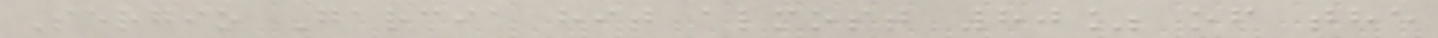Sergio Garcia hit almost 80% of the
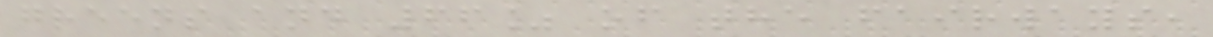greens and 66% of the fairways,
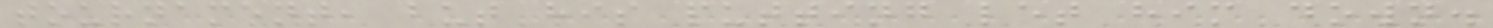tournament, but his putting let him down.
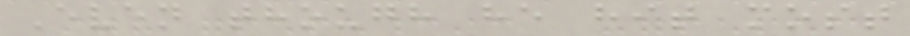Even though he hit most
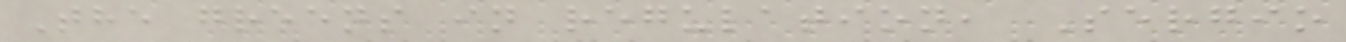The greens in regulation, Sergio
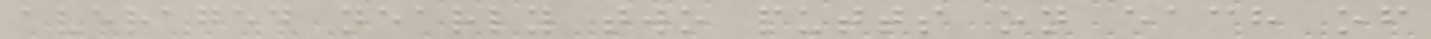averaged nearly two putts on each of
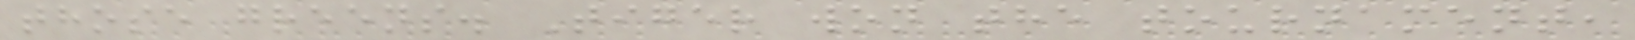those greens. Tiger won the tournament,
